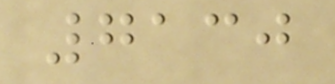7130
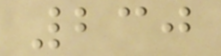230
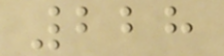228
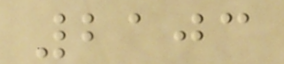2103
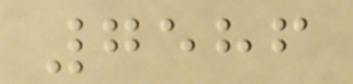7586
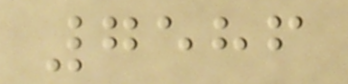7586
